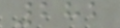282
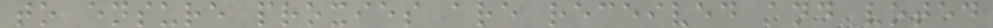to ensure proxies are received and voted
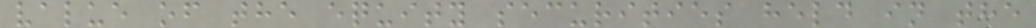value of the equity securities held in the
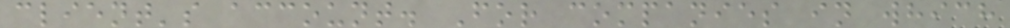client's account. For companies in which
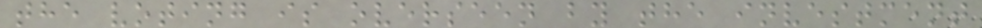the voting is overseen by the investment
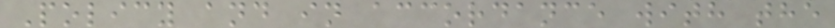Policy and in accordance with the
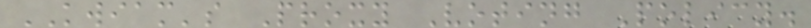KWIAM's Proxy Voting Policy.
